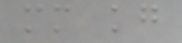mm kg
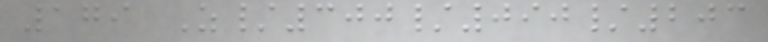179 Z/300/090/203
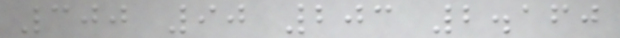300 90 203 2.160
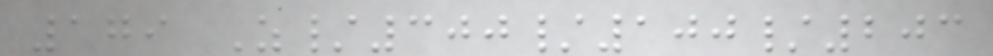179 Z/300/100/203
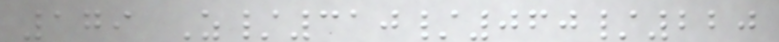179 Z/310/060/220
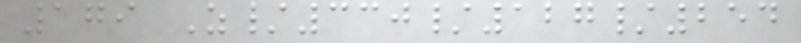179 Z/330/127/254
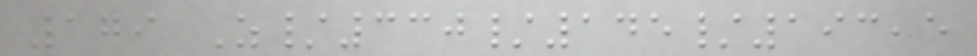179 Z/330/145/193,5
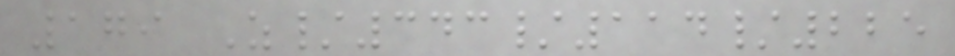179 Z/343/114/225
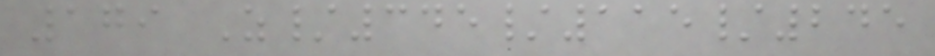179 Z/345/115/245
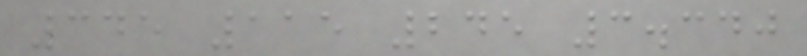345 115 245 3.340
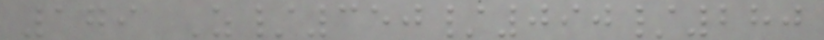179 Z/350/090/280
